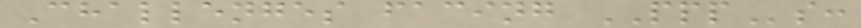Challenges facing PPPs:
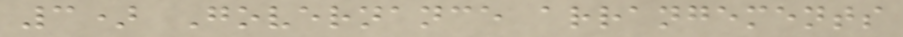3) Governance arrangements
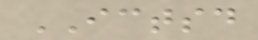ICTSD
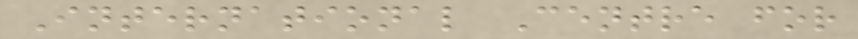International Centre for
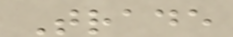Trade
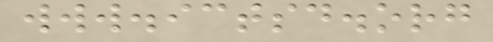www.ictsd.org
